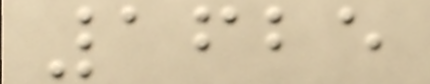1625
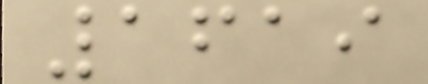1619
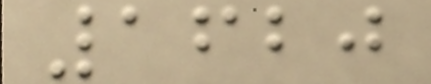1620
